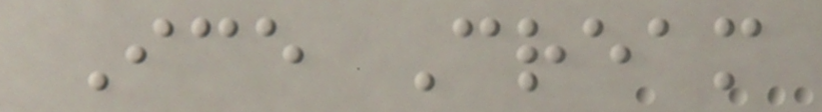Ice Cream
